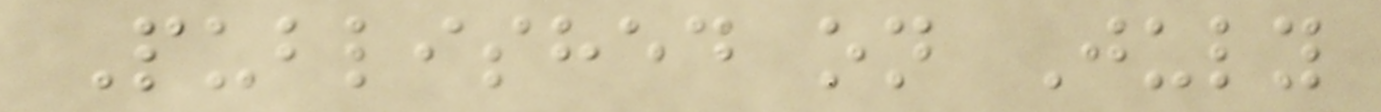Published on July
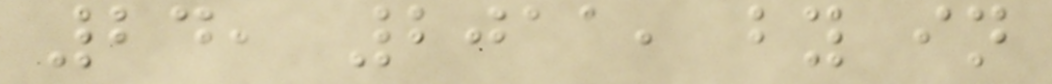24, 2011, by in
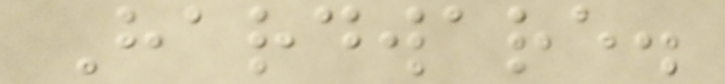Hardware.
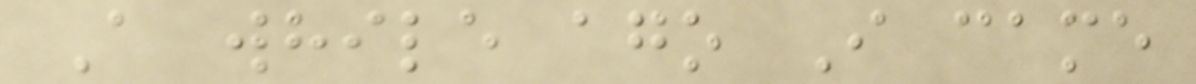A while ago I came
